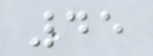45
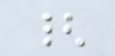{
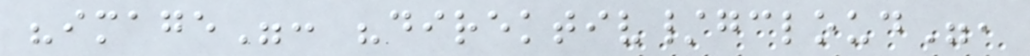"image": "direktiv/gcloud",
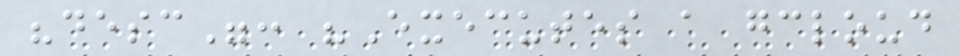"desc": "Executes a gcloud
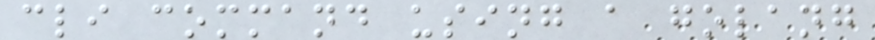cli command using a golang
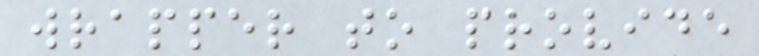wrapper to provide
